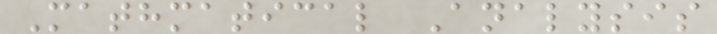Mathmatical Analysis
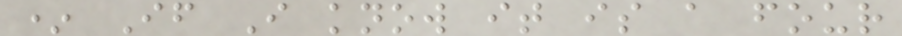* If I know it is a four
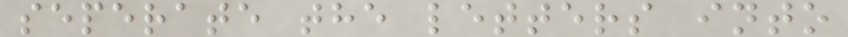seperate the letters into
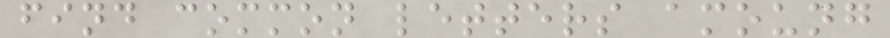find common letters amoung
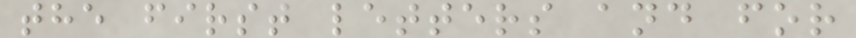the first letters and for
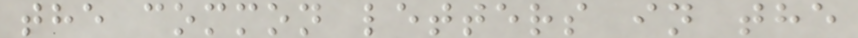the common letters in the
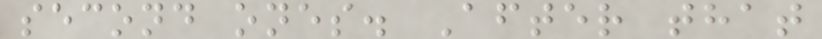second ones. After that
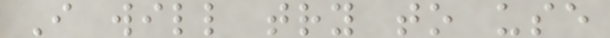I will try to use
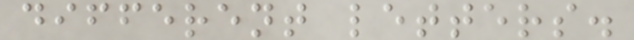different letters.
